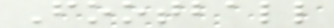Football
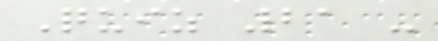Quiz 21 -
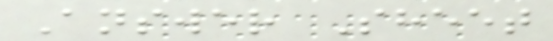Answer Sheet
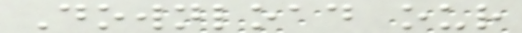Download our
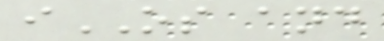iOS and
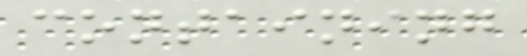containing
